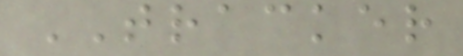TRACKER
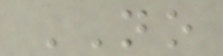NO
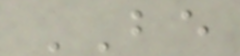BE
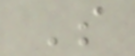S
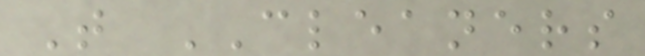T CLEANERS
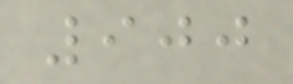900
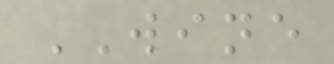WINE
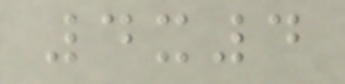4x4
